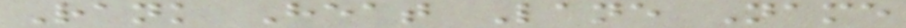Rank Heat Lane Name
